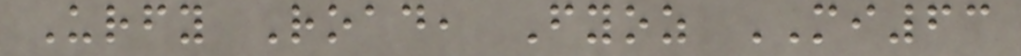Urfy Road, Fyoz MI63
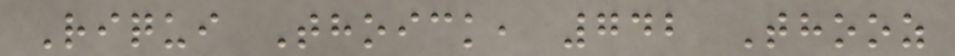Riqui Thoick, 742 Thooz
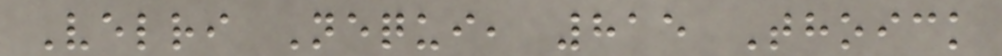Velri Nequi, 815 Thoick
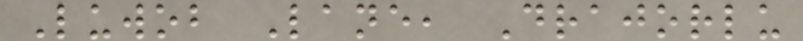Luwob Lane, Drajorlu
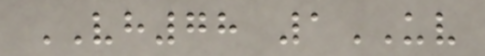VH78 1UV
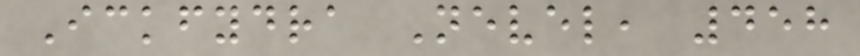Ickfydra Nevel, 458
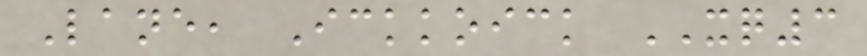Lane, Ickkoick XQ3
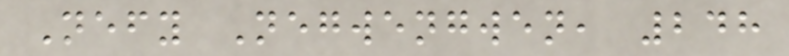Nefy Negwengwen, 248
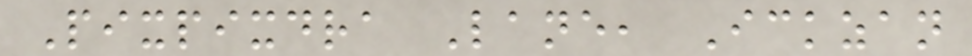Pixpixdra Lane, Ickzan
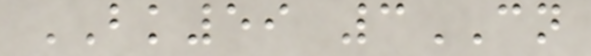BK59 3CN
